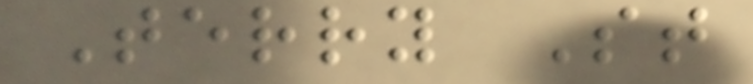Terry St
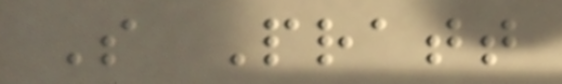S Pratt
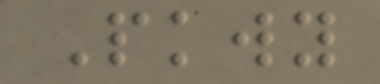Pkwy
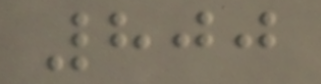800
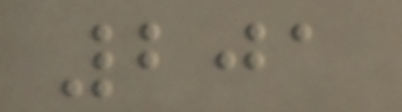201
